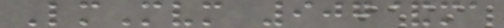LmMvm 907&ma
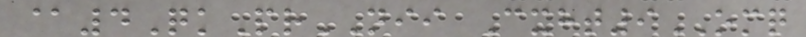@4QkPrNII Cxht9OMQ
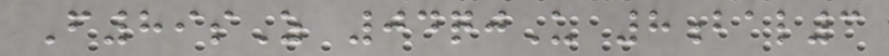F89sZ 04qjU 8bal3
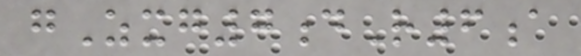gZxg7dR6a
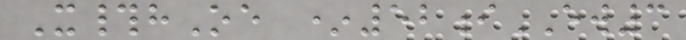X#hOe *52iEW3
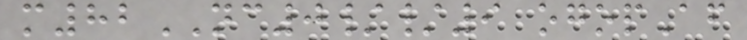m82NC0//9 ogopAf
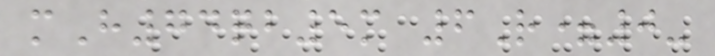mH74qb5m 6R=0-
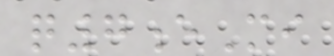q7eMi
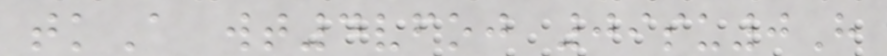tkA wt4vfoj 09su0H
